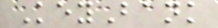KeyBank
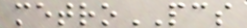metroPCS
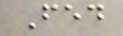Fed
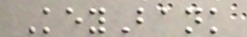KeyBank
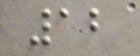12
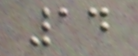14
